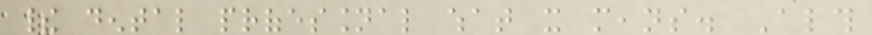their dental professional what it means. Although
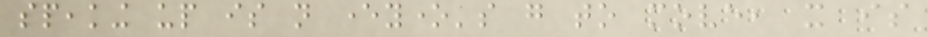speaking up is not everyone's go to move, it is
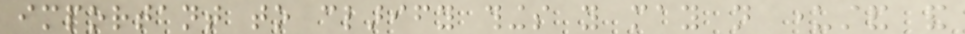important to clarify things you may not understand and
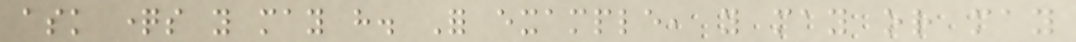ask questions you may have. For example, you may or may
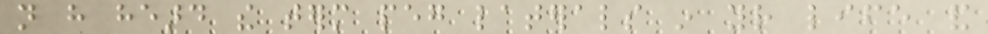not have heard the term peg laterals in your life and
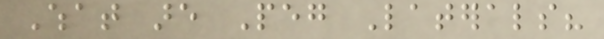What are Peg Laterals?
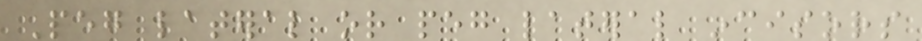Peg lateral or peg lateral incisors
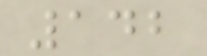142
